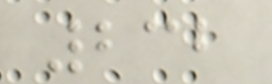232
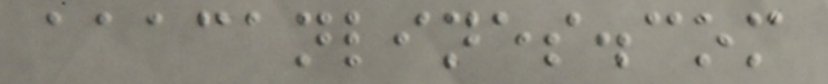aaacanlines.com
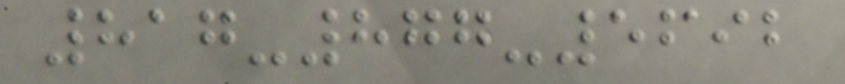817-877-5692
